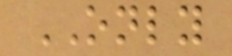ONLY
